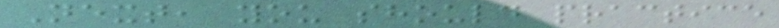Next, you should practice
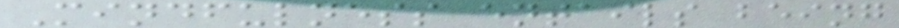Mindfulness entails being
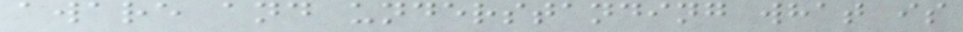aware and understanding what is
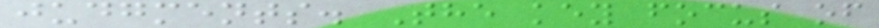judgments. The key focus of
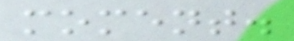moment.
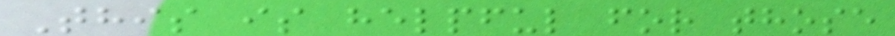This is helpful for those
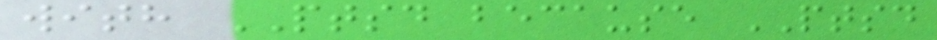with PTSD because PTSD
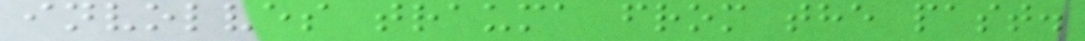involves trauma from the past.
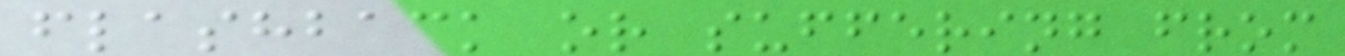flashback or suffering from
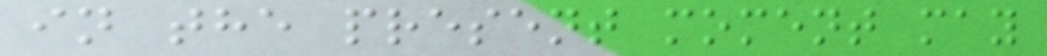in the present moment may
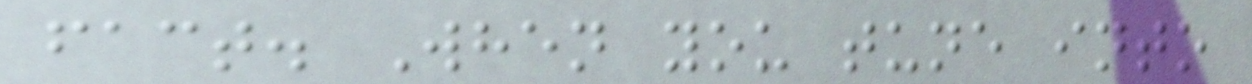fact. When you tune into
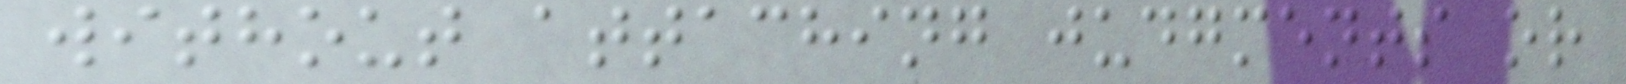without attaching judgments or
